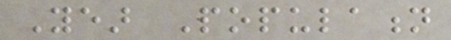Year Population
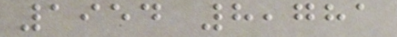1954 8,781
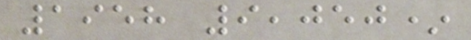1958 9,050*
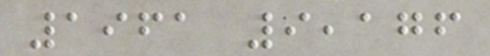1961 9,176
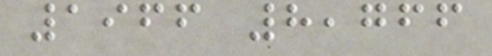1966 8,766
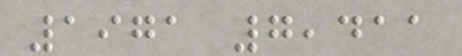1971 7,411
